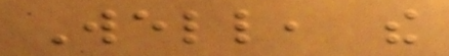Well, the
